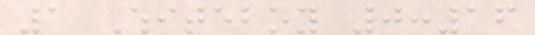1 Whiteboy 0:16
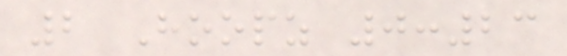2 Hoopz 0:23
